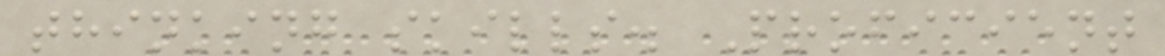thinking skills. Proficient
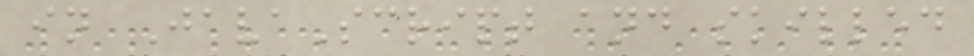in JavaScript and skilled
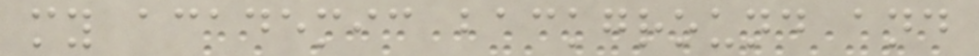my academic background and
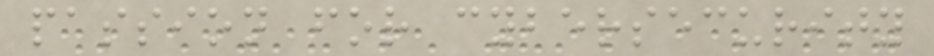passion for cybersecurity
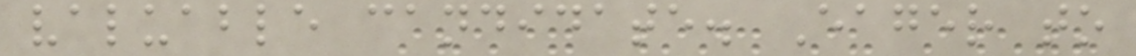valuable candidate. Eager to
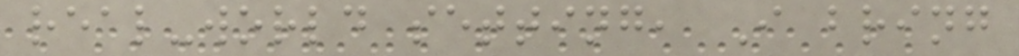real-world setting, I bring
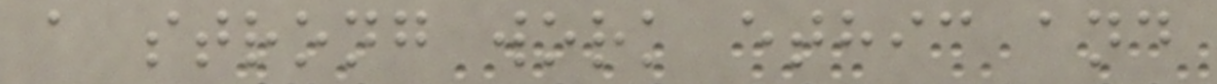a strong work ethic and
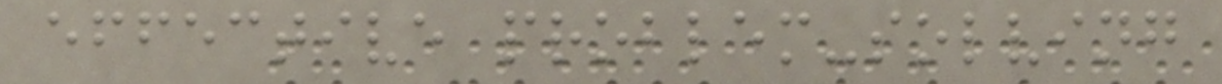effective problem-solving
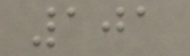101
